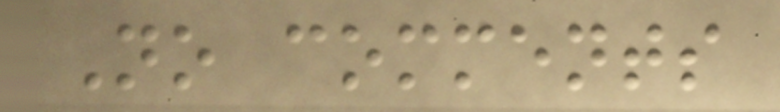No comments
